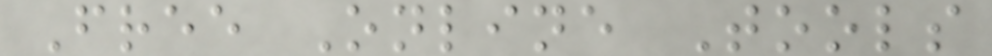Free Online Tools
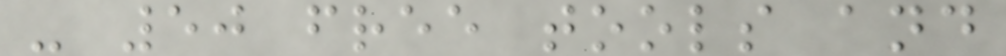- 50 free tools and
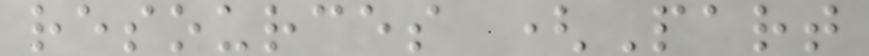resources (Part
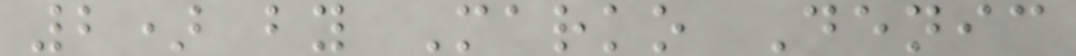2) by Marko Denic
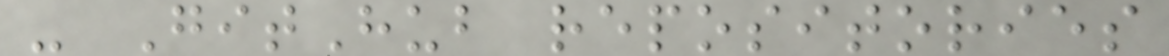- GitHub repositories
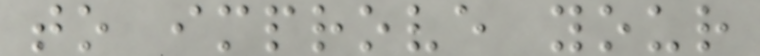to improve your
